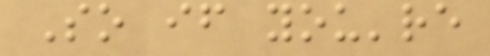So if you're
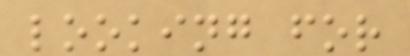looking for
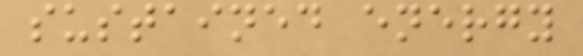sustained energy
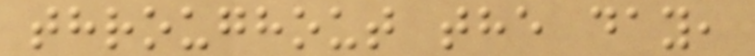throughout the day,
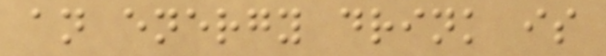an energy drink is
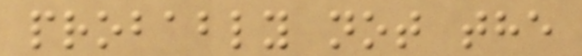probably not the
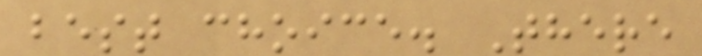best choice. There
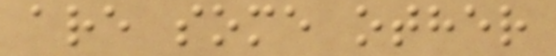are some other
